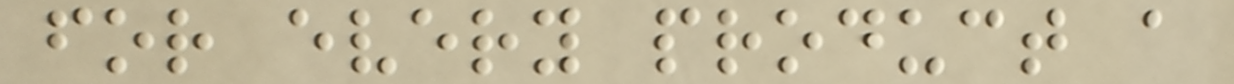for every product a
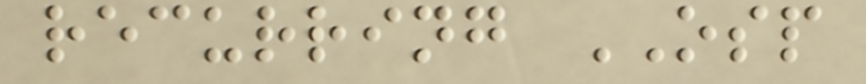recurring OSP
